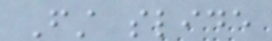First slide
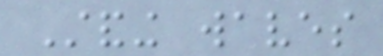Standing waves
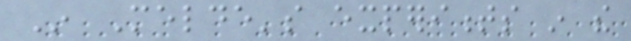In Melde's experiments in the
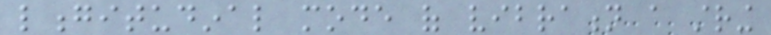longitudinal mode of vibration a string
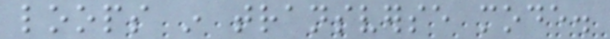loops in transverse mode.
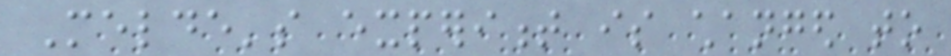Melde's experiment is changed to
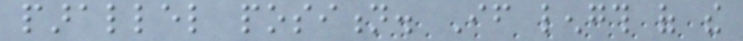parallel position. If length of the
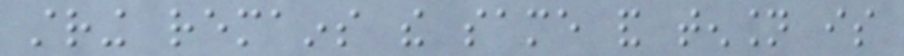string remains the same and tension is
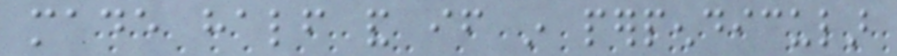made half and if in perpendicular
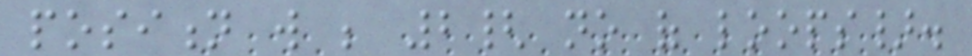position will be 2{ no of loops}.
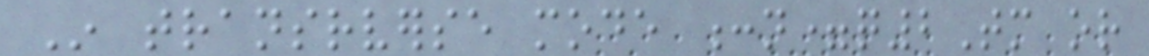In transrverse mode :n=q2Tm or
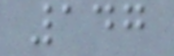147
